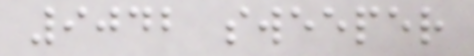9042 sweeper
